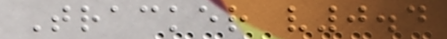Tracker v0.4
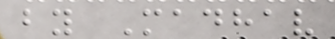by Madhav
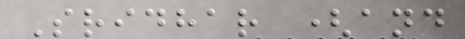Sridhar (and
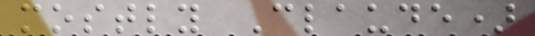mostly Claude)
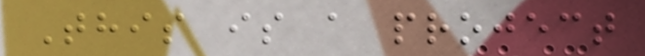This is a project
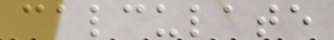calculate
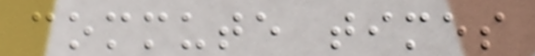commute times
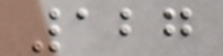127
